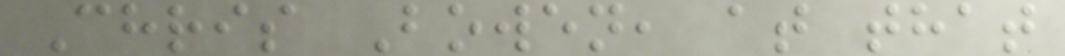Chris Bowen, at that
